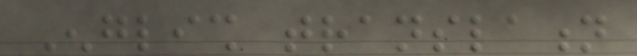English translation
